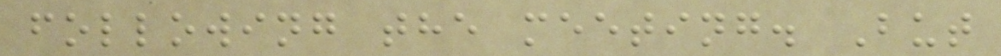following the meeting. But
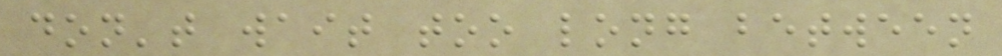don't wait too long between
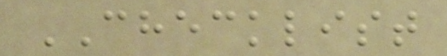CHECKLIST
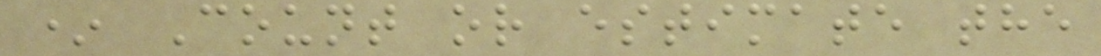* Count or estimate the
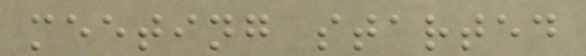meeting started
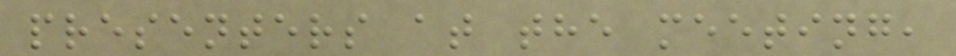presenters at the meeting,
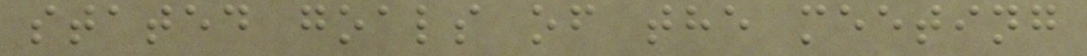stated goals of the meeting
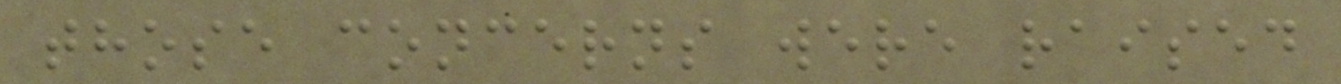those concerns were raised
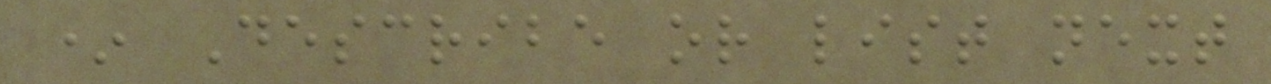* Describe or list next
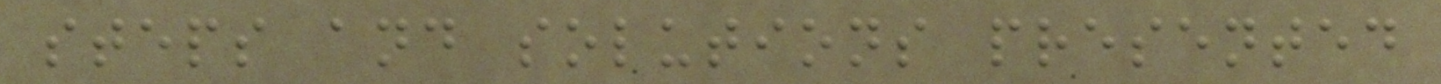steps and solutions presented
